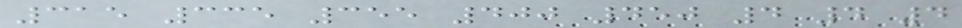315 335 355 400 450 4 4 4
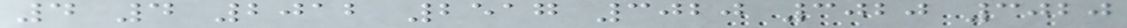4 4 2012 2517 3020 3020 3020
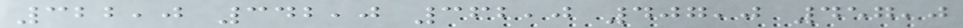322,0 342,0 362,0 407,0 457,0
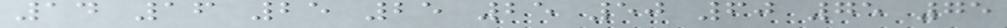14 16 25 25 25 50 60 75 75
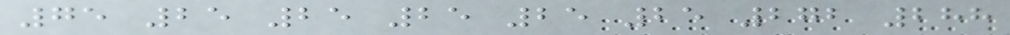75 25 25 25 25 25 272 288
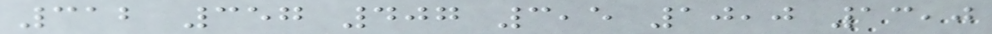312 357 407 3,5 10,0 13,0
